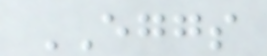EGGS
